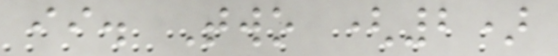ii. Two (2)
